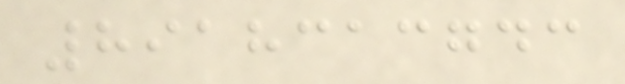8918313743
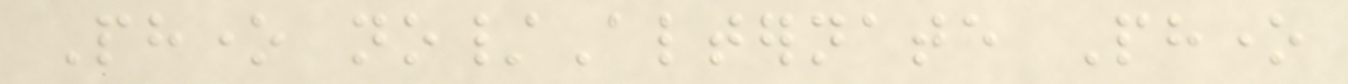Phone no/Alternate Phone
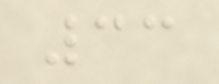33
